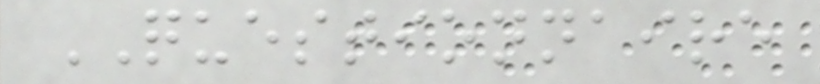QUESTIONNAIRE
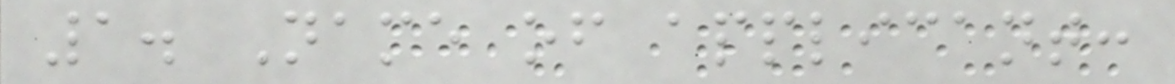1. Name of applicant:
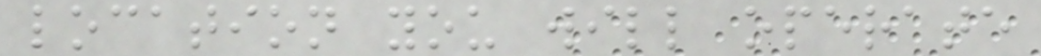location you will operate
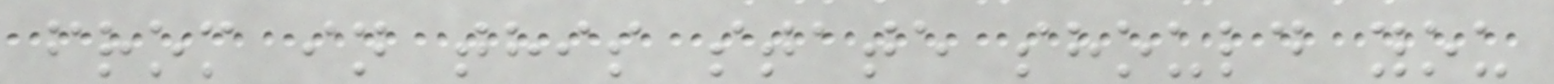from in this state should you
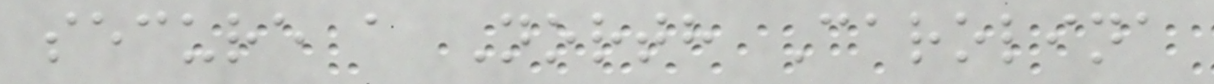secure a North Carolina
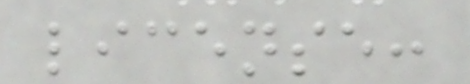license:
